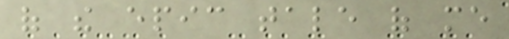of the epic tale of me
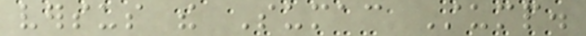versus the Sumac Stump.
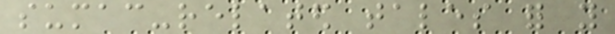sumac-related tales for you
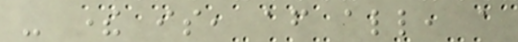- there is, after all, a
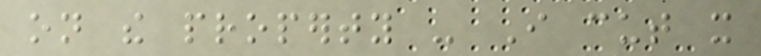on the property - I cut it
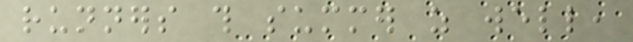runners this summer as well,
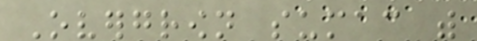Overgrown sumac with
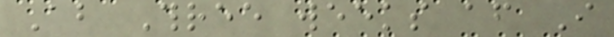About Three weeks after I
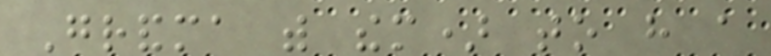Grandma with them) to have a
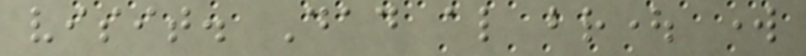visit. Dad also brought work
